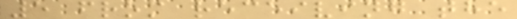5 from receiving the
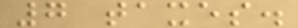7 taxes.
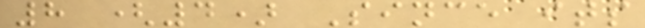8 (4) Since its
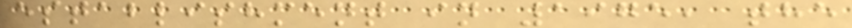establishment in 1975, the
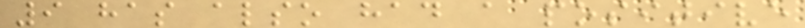9 has also had a positive
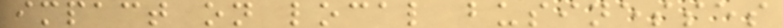impact on local businesses
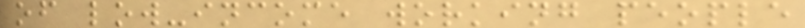of low-income working people
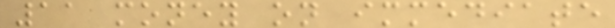11 money on immediate
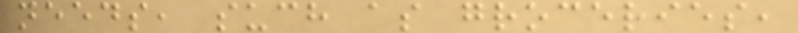needs, such as groceries,
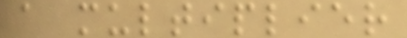a multiplier
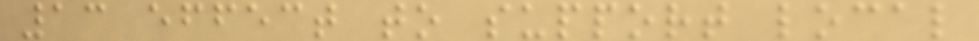13 effect to support local
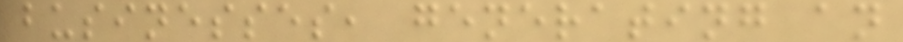businesses, generating an
